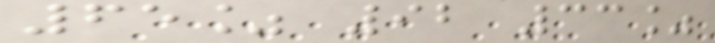65% 92 33%
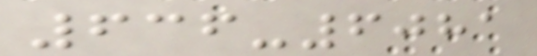636-6081
